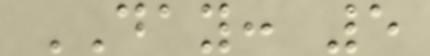DAY: 5
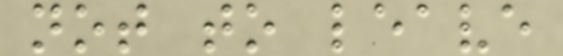not to leave
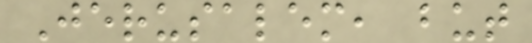Jerusalem, but
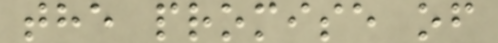the promise of
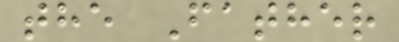the Father
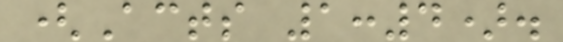(Acts 1:4).
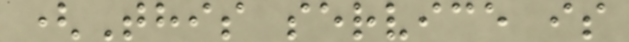(This service is
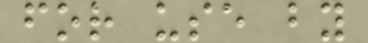for use by
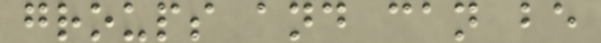groups and can be
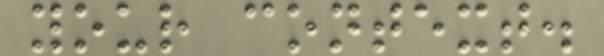your context.
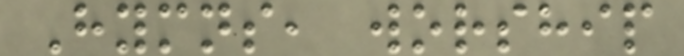Hymns, worship
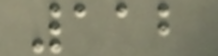112
